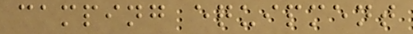camping equipment
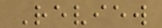Review
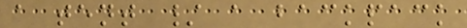a tent / a backpack
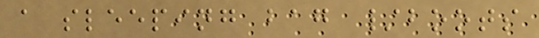a sleeping bag /boots
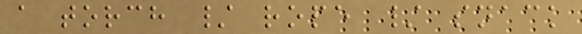a torch / rope / snack
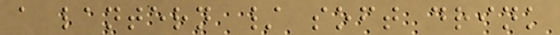a lantern / soft drink
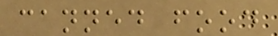canned food
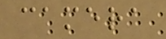camera
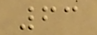63
